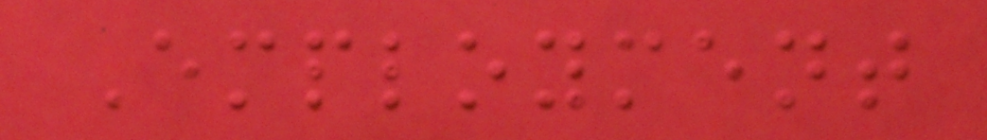Employment
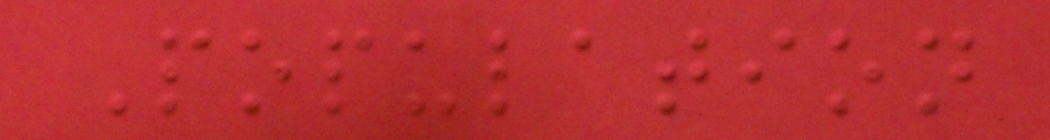Population
